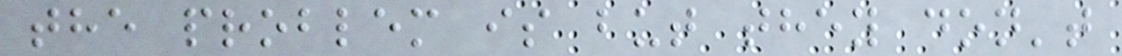the problem is but they don't
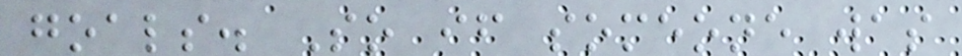goals. So if someone was
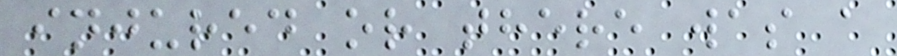injured or there was a
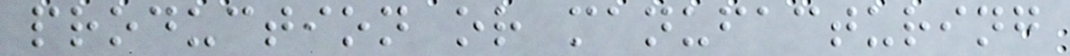production or manufacturing
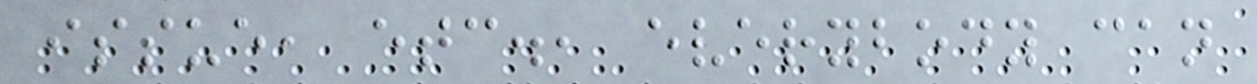issue, etc., everybody can
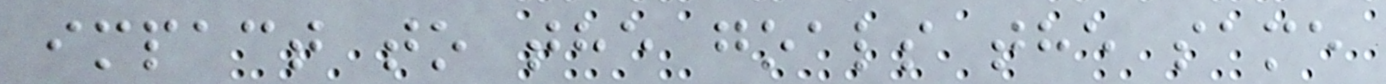impact to the goals the same
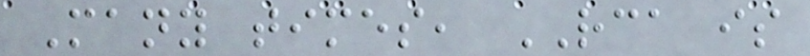Many times, RCA is
